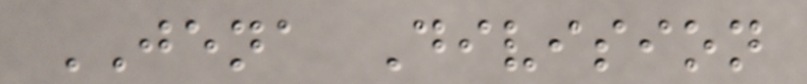JENA Division
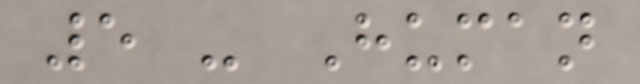5 - Human
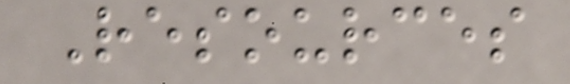Resources
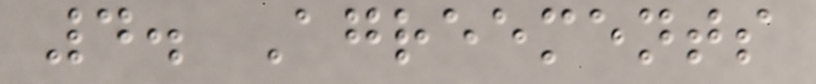4. Agreements
